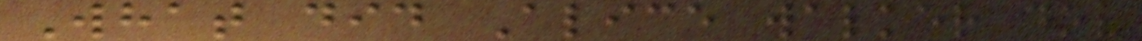What did Alice walker do?
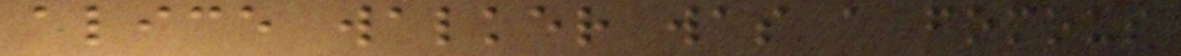alice walker was a fomous
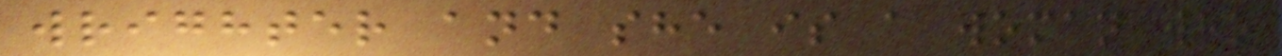wrighter and she is a woman who
